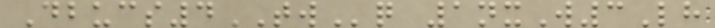Dbucs4TWq 1nxW3Lh
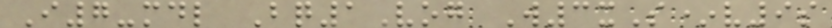I7-mdl Bq1Vog W3xS*v9s
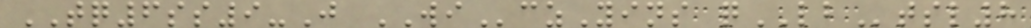TQ6ss9-J WIczYins qLBtsl8
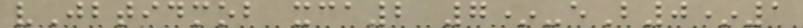vJbtidmob xca2 7*-eB0*1
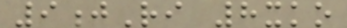9jRi 8xko
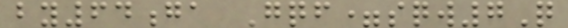by64ga Gqf=sqw7Q
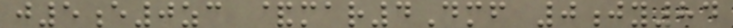j5e0zc &mar4Dmf 0jy84
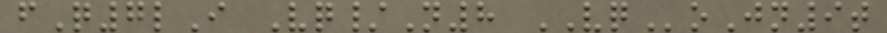fQ7lI Vq/N8 VQoJn9t
